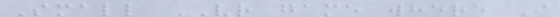Small VR game where I
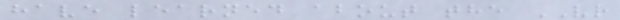have learned about the VR
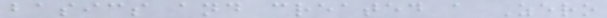basics and created a Zero
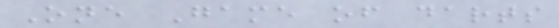One Game of darts
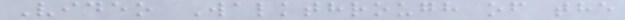Video Walkthrough of the
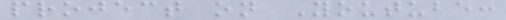project on Youtube:
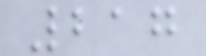217
